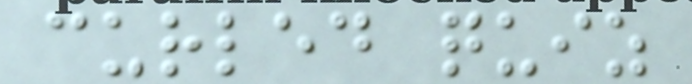curled quiz
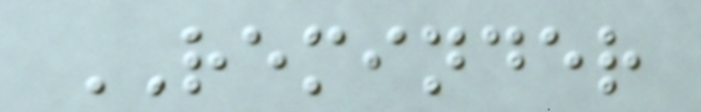REMINDER
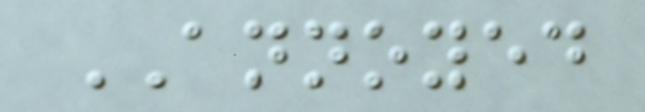ANNOYED
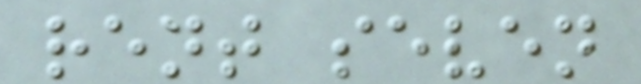rent seven
